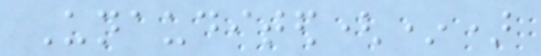Unaudited(*)
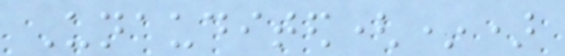Unaudited(*)
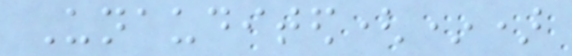Unaudited(*)
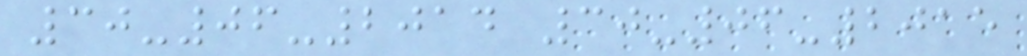30-06-2014 30-06-2015
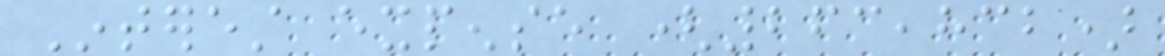Interest expense (263,832)
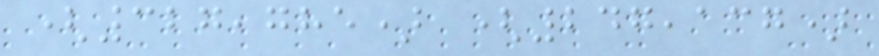(327,785) (247,137)
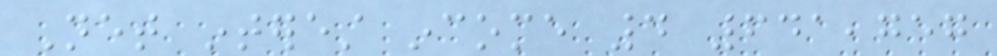Net interest income 4 641,757
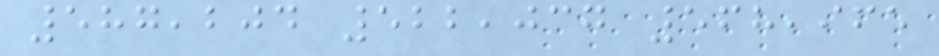587,204 522,037 568,965
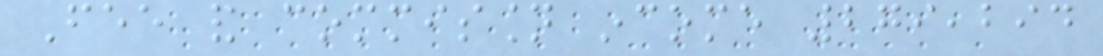Fee and commission income 279,294
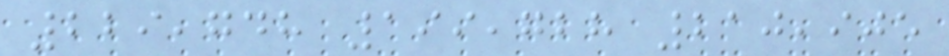229,748 199,728 210,905
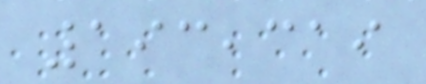193,319
